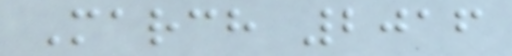March 2016
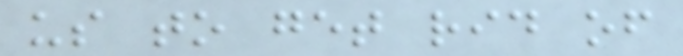us to get rid of
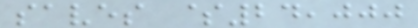saves $24,000
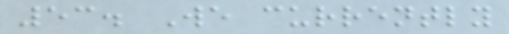53. We currently
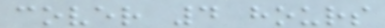cover 4 hours
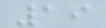19
